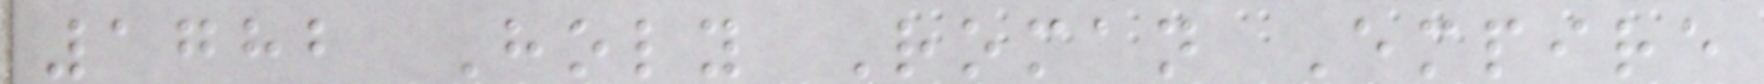1782 Holy Roman Empire
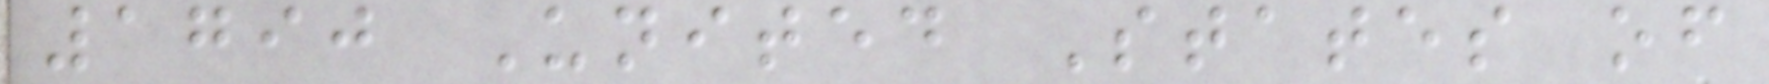1790 United States of
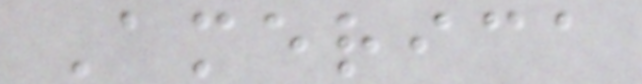America
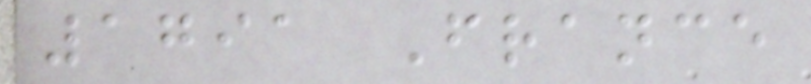1791 France
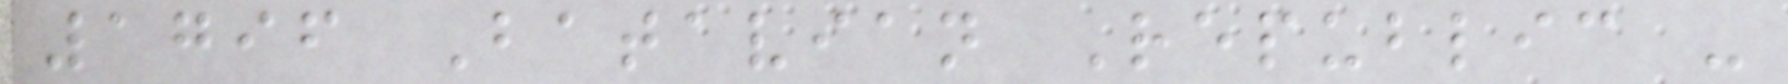1796 Batavian Republic -
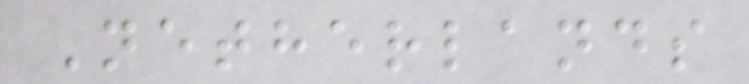Netherlands
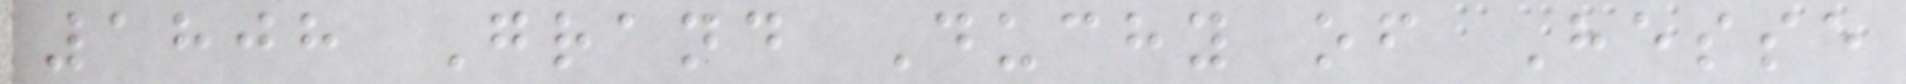1808 Grand Duchy of Hesse
